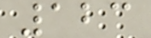123
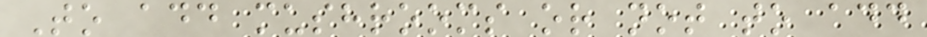To add mushrooms or not to add
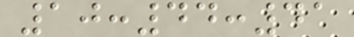10:44:41
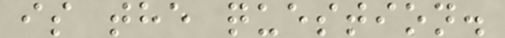is the question.
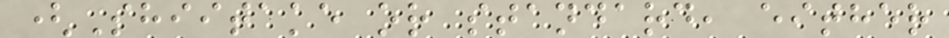(Shiitake or standard, either
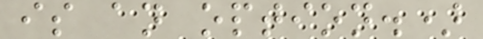is an option.)
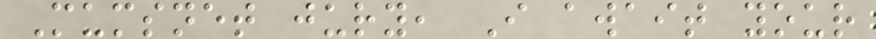Mumsnet jury, I await your
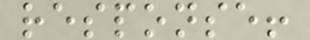response!
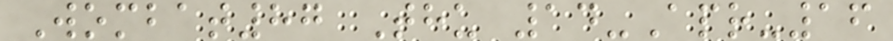Wombat87 Thu 14-Apr-16
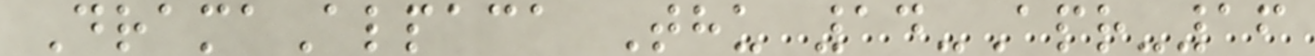DramaAlpaca Thu 14-Apr-16
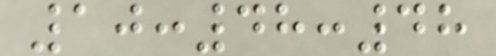10:48:48
